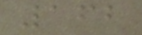162
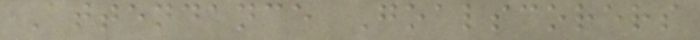Attendance Goalscorers
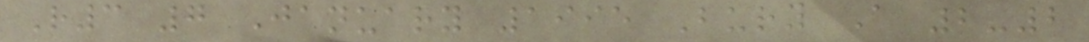R3 7 January 1995 Bury A 2-2
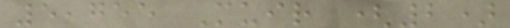5,755 Muir (2)
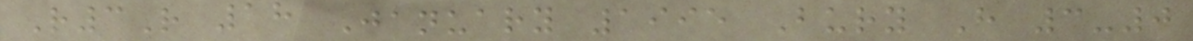R3R 18 January 1995 Bury H 3-0
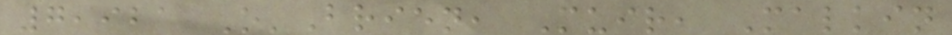7,921 O'Brien, Muir, Malkin
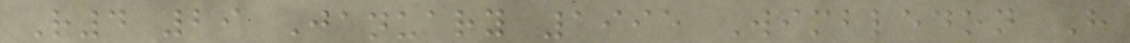R4 29 January 1995 Wimbledon H
